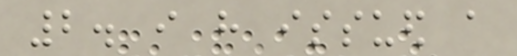2. i have issued a
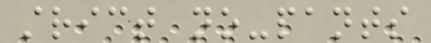strict no-pants
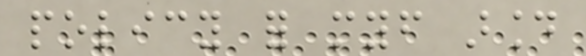policy for myself around
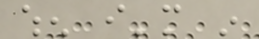when i'm in
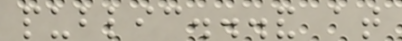public...and at
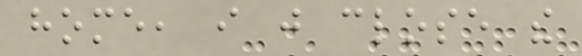home, i just close the
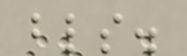blinds.
